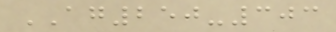AG250-303
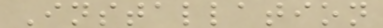Installation
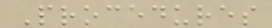Procedures
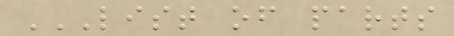LIST OF PARTS
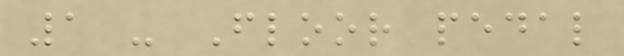1 - Floor pedal
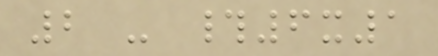2 - #6x1
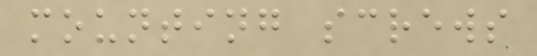mounting screws
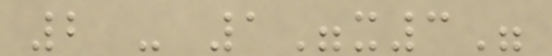2 - 1"x3"
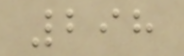298
